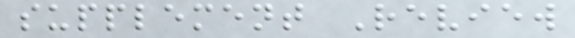supplement Review
